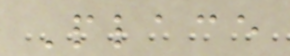Place
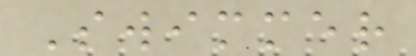Swimmer
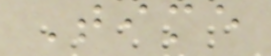Time
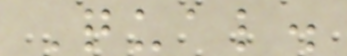Qual.
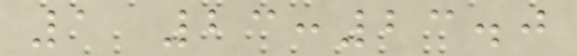1 23:23.0
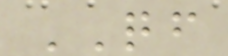QF
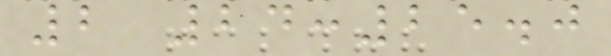2 24:25.0
